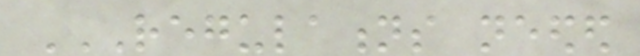REGULATIONS NEEDED
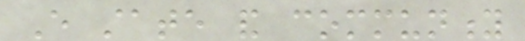Every state and community
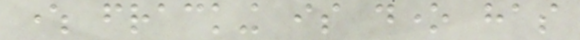where fracking is done has
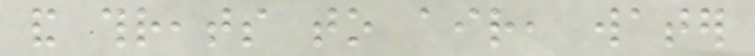and threats to air, water
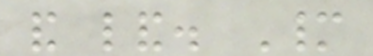and land. Many
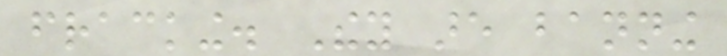fracking. They are banning
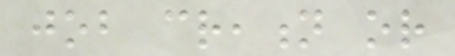job creation or
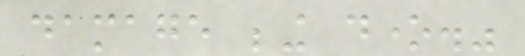damage being done."
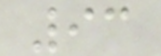93
